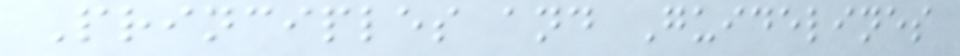Principles and Guidelines
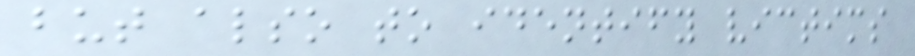but also to identify victims
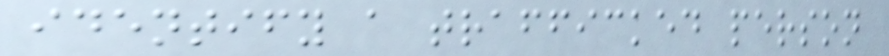identify a trafficked person
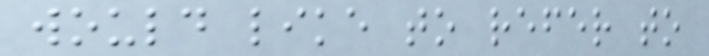would like to refer to
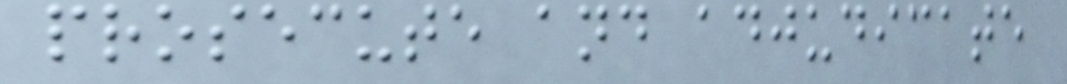prosecute and adjudicate
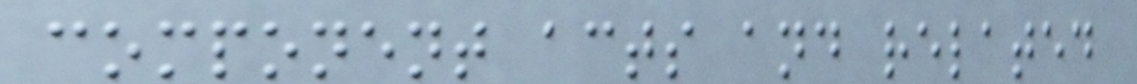component acts and related
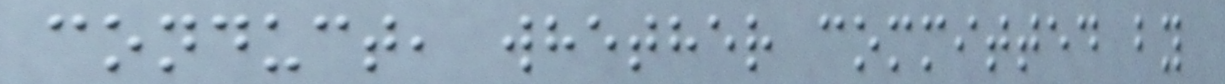conduct, whether committed by
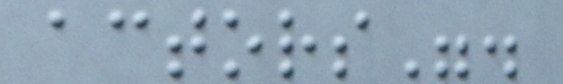actors".
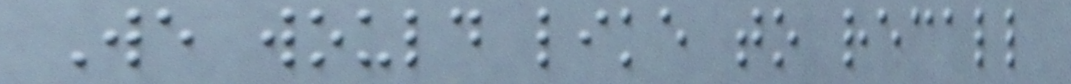We would like to recall
